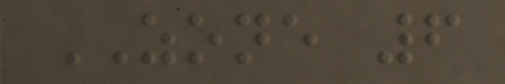ZONE 6
